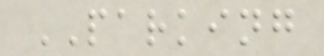PARKING
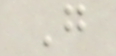G
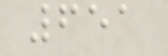651
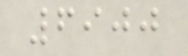6900
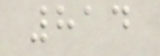814
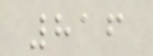816
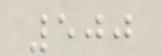500
